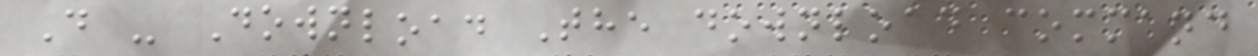D - Download The download command
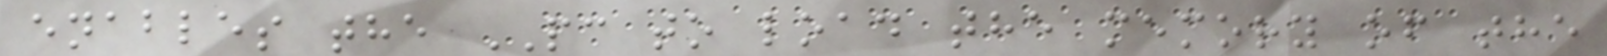enables the PC to load the memory of the
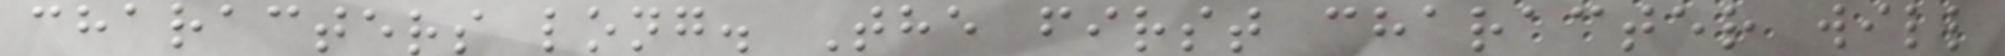characters long. The first character will
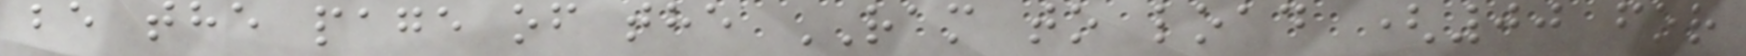be the page of the RAM to load (00 for
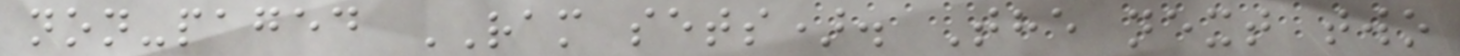non-paged RAM sets). The next two
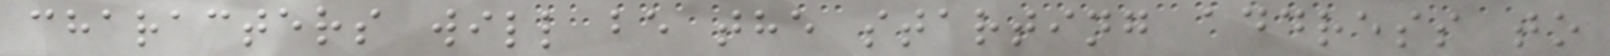characters will be the starting address to
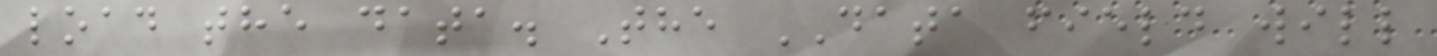load the data. The DATA field will
